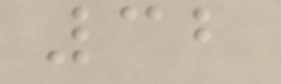32
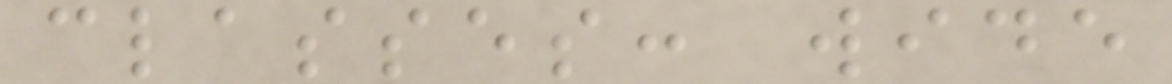classes: wide
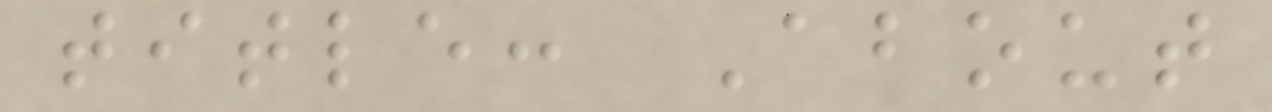title: About
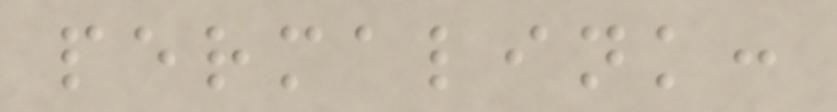permalink:
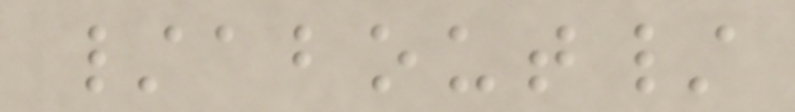/about/
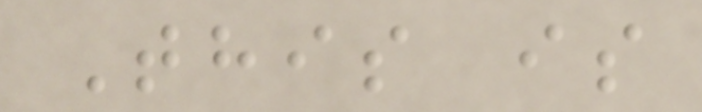This is
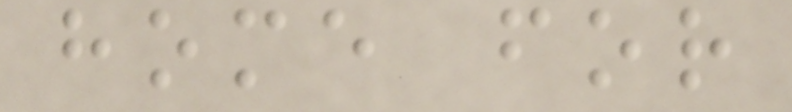home for
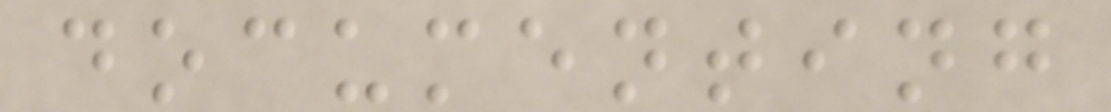documenting
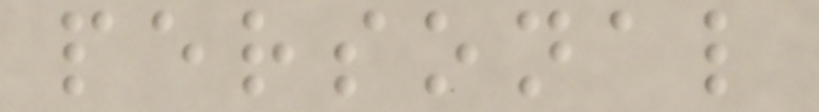personal
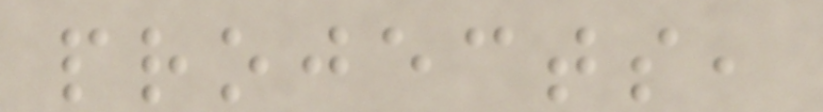projects,
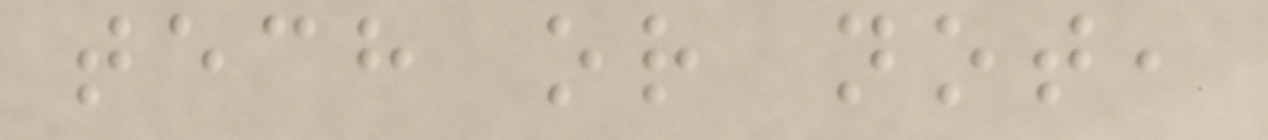tech or not,
